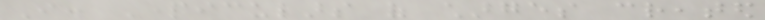I. Particulars of charges created
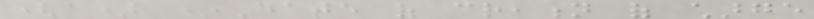(a) *Date of creation of charge
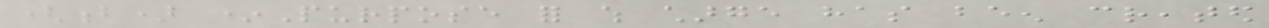(b) *Purpose for which charge has been created
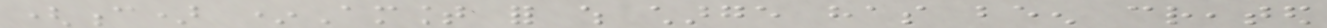(c) *Amount for which charge has been created
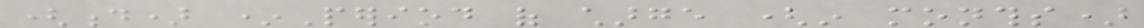(d) *Period of charge (in months)
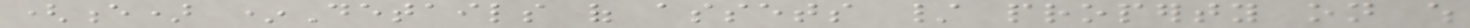(e) *Details of assets / property on which
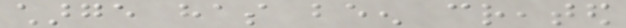charge has been created
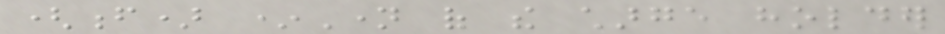(f) *Name of the charge holder
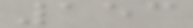153
